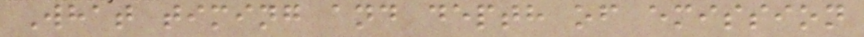What timing and depth of emission
